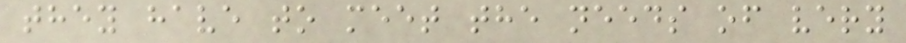they have to meet the needs of very
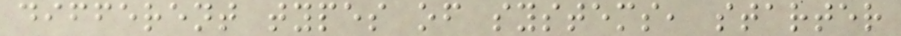different types of systems, starter
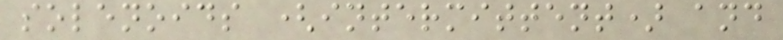solenoids (intermittent) and
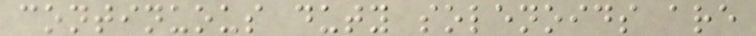continuous duty solenoids are
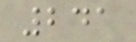241
